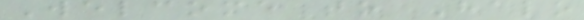Welcome to Halo
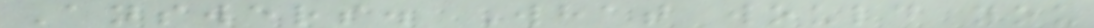Answers. What would you
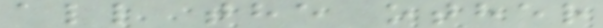all the other
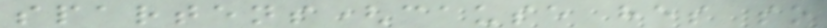spartens(cause hes so
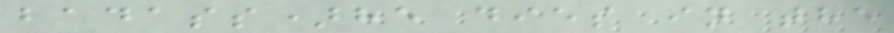badass)he dies in the
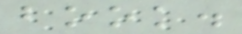book.
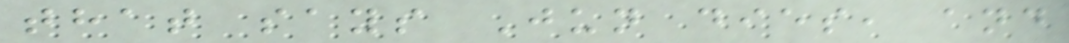that says Jun dies, and
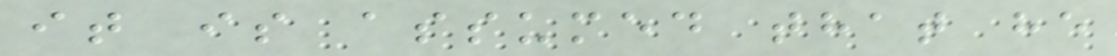it is assumed that he
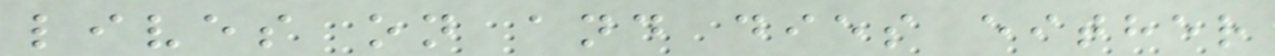lives on and dies either
